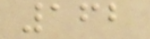162
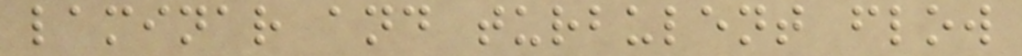laminar and turbulent flow
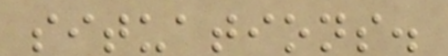situations.
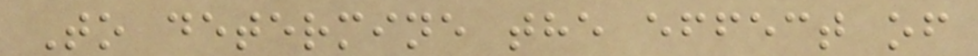To determine the effect of
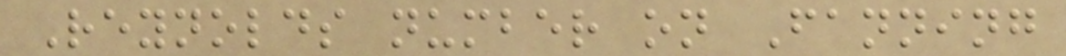Reynolds number on Fanning
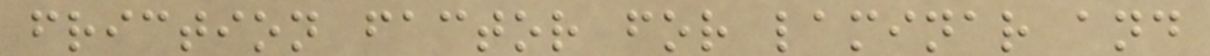friction factor for laminar and
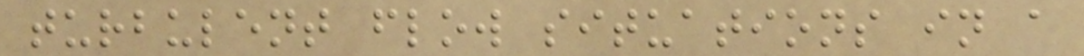turbulent flow situations in a
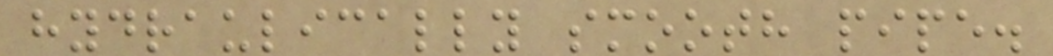hydraulically smooth pipe.
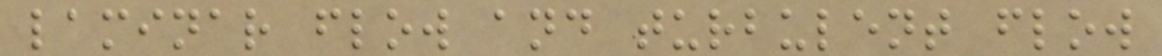laminar flow and turbulent flow
